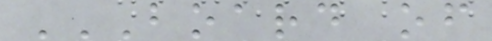BOARD OF
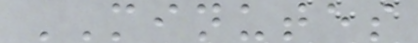MINUTES
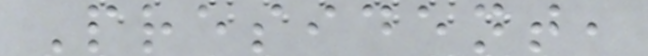President,
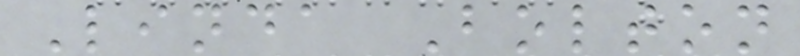Linda Bolton
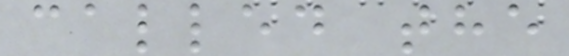called the
